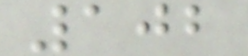102
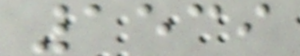1539
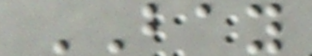BAY
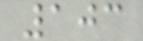103
